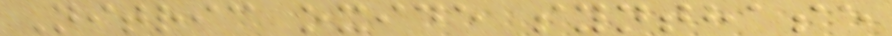Nitric oxide synthase
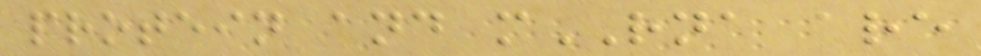protein and mRNA are
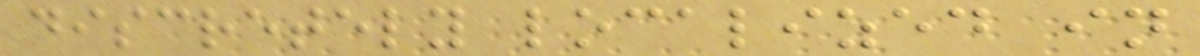discretely localized in
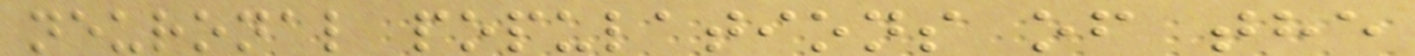neuronal populations of the
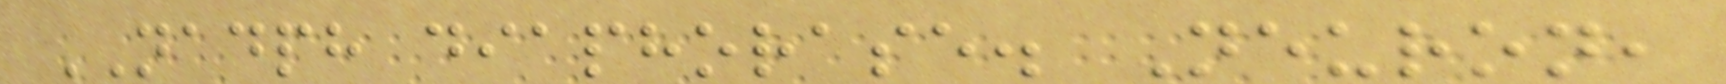NADPH diaphorase. Neuron,
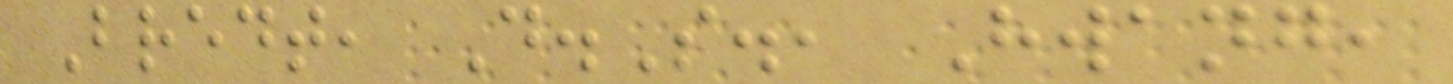Bredt, D.S., Hwang,
